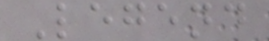Legend
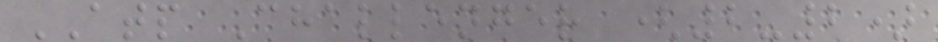ATP Challenger (2-2)
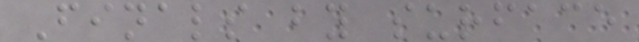Finals by surface
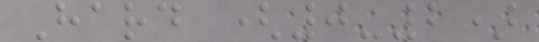Hard (0-2)
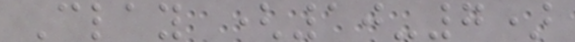Clay (10-7)
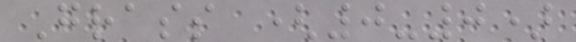Grass (0-0)
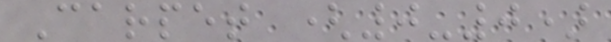Carpet (0-0)
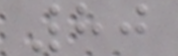80
